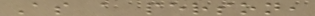As a person,
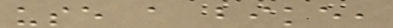use a bike,
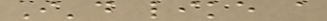I'd like a
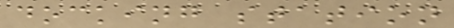docking station
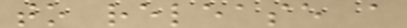to release a
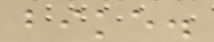bike.
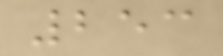253
